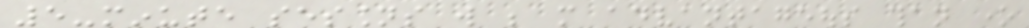5-minute sessions will be more advantageous than one
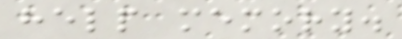help memory.
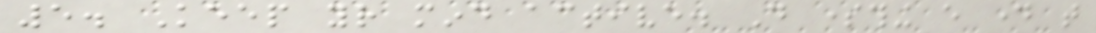5. Keep your mind active. Do something every day that
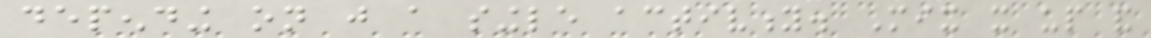depending on just a single activity. Mix it up and
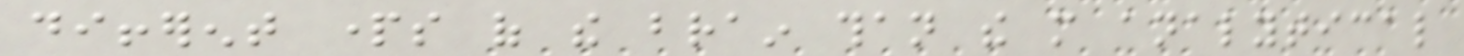different parts of the brain than the more analytical
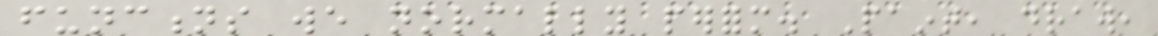functions we normally perform. Paint, draw,
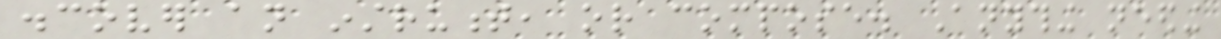discover an instrument, or compose. Anything needing
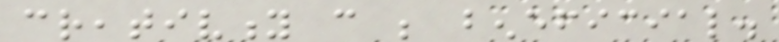creativity can be beneficial.
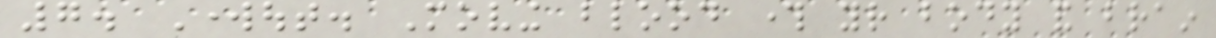7. Workout. Moving blood through your body and brain
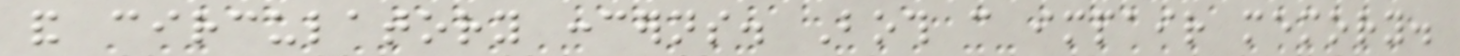and circulatory concerns. Both can impair memory.
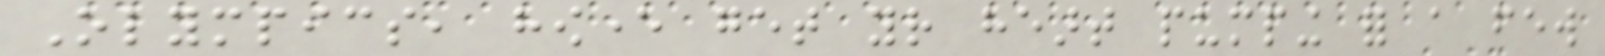Olympics, however get your heart pumping for a few
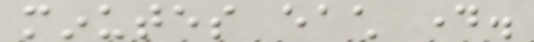minutes each day.
